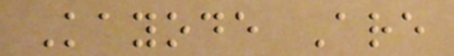Kayode Are
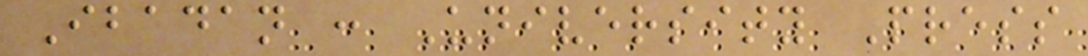Ibadan : University Press
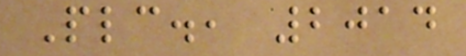Plc., 2014
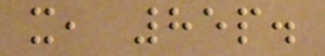x, 85p.
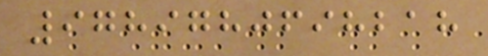9789780698218
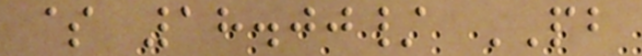$ 18.00/ PB
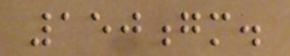150gm.
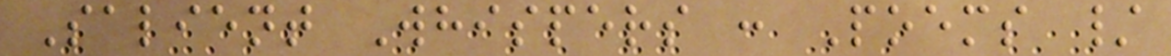Salient Whispers : Poems /
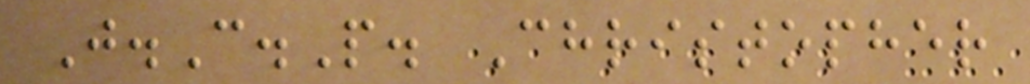J.C.P. Christopher
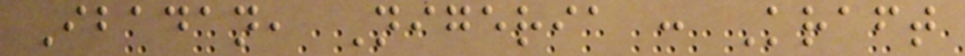Ibadan, Nigeria : Kraft
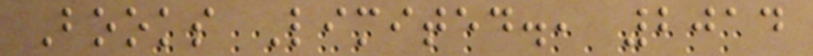Books Limited., 2014
